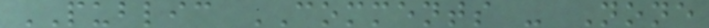PUBLIC COMMENTS - None
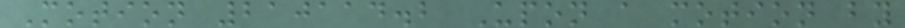Motion 210114.2 Upon a motion by
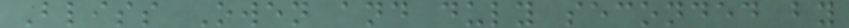Bliss Owen and duly seconded by
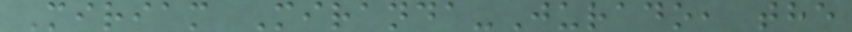Miriam Miranda-Jurado, the
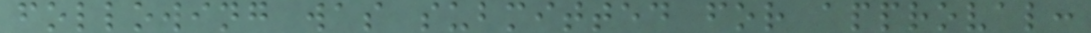following was submitted for approval:
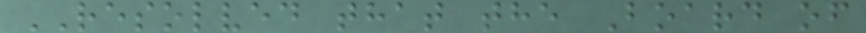RESOLVED that the Board of
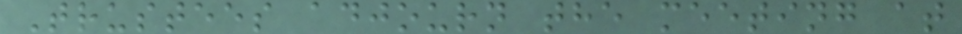Trustees adjourn the meeting at
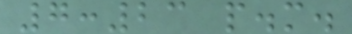7:23 p.m.
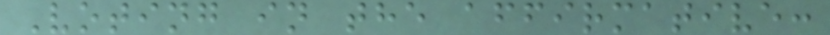Voting in the affirmative:
